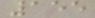155
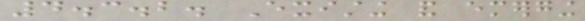4.3.2. Existing and emerging
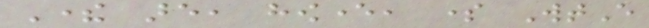There are, however, some WtE
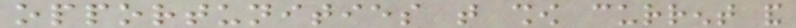opportunities that show current and
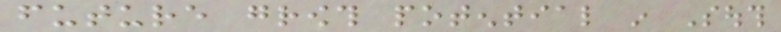future growth potential in South
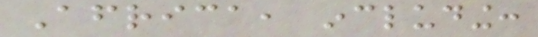Africa, including:
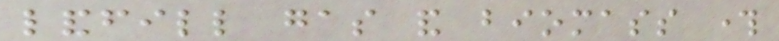landfill gas and biomass through
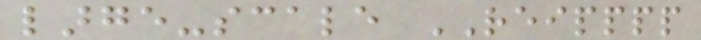large-scale REIPPPP
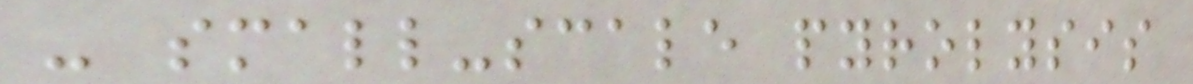- small-scale pyrolysis
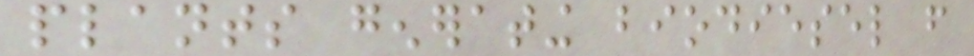plants generating biodiesel from
